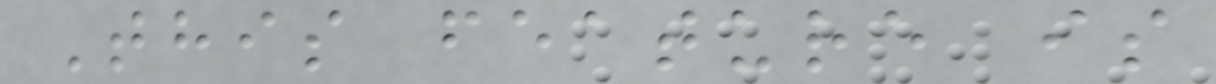This feature is
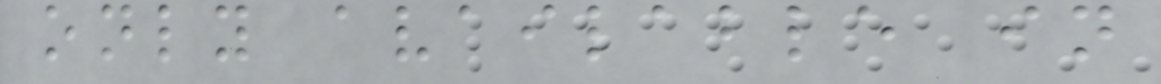only available in
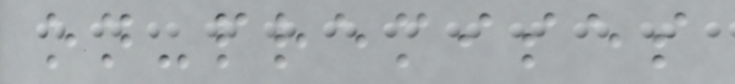on-premises
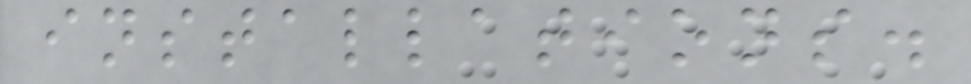installations.
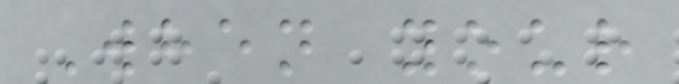When your
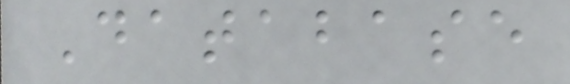Database
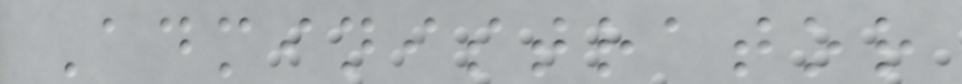Administrator
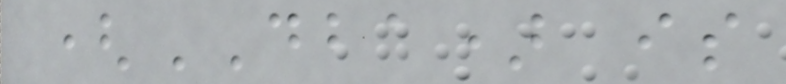(DBA) is
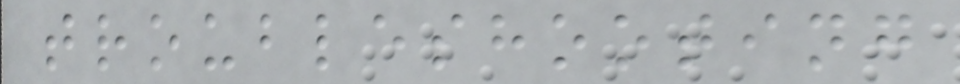troubleshooting
